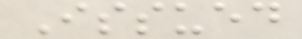Issued
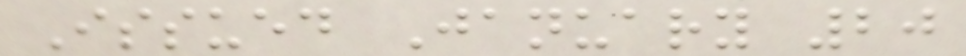Issued January 20
